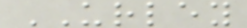URLEY
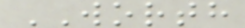WORTH
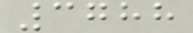3788
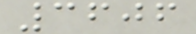3606
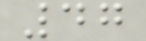47
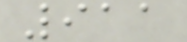911
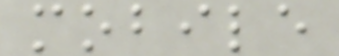mobile
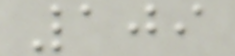109
